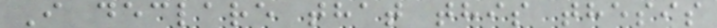I declare that this thesis
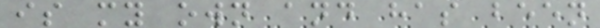is my own and has been
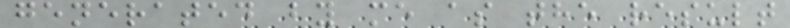generated by me as the result
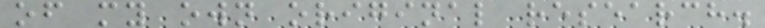of my own original research.
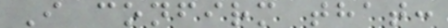I confirm that:
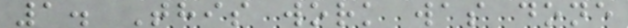1. This work was done
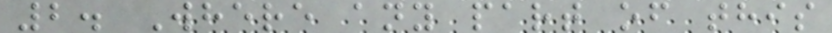2. Where any part of this
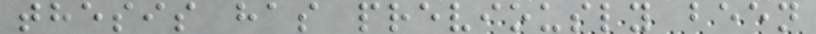thesis has previously been
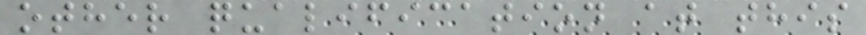other qualification at this
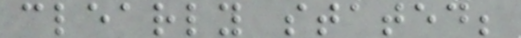clearly stated;
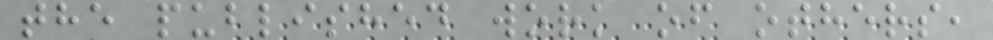the published work of others,
